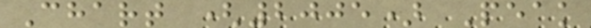Chart (2005) Peak
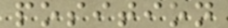position
